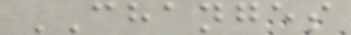CHANGES
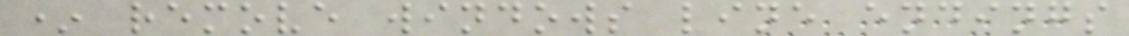* remove windows line endings
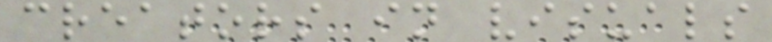creators in visuals
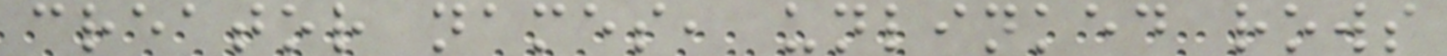creator names, unlinked rows
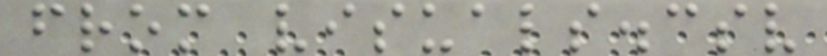from visuals.csv
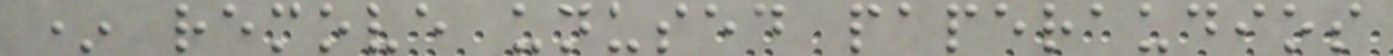* remove unused paperaudios
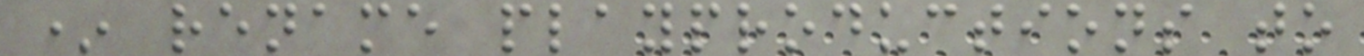* rename playproductions to
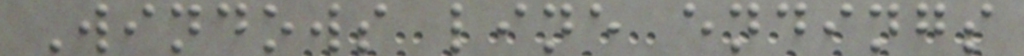Windows line endings
